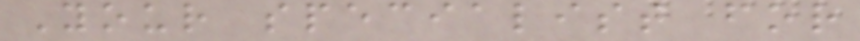Your specialist for
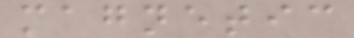magnetic
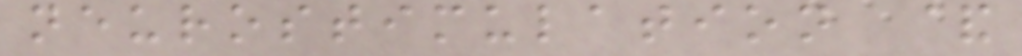neurostimulation &
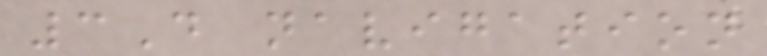3D navigation
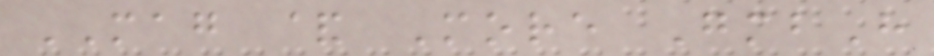MAG & More GmbH
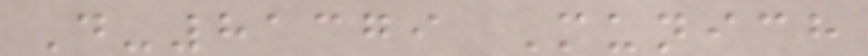D-81379 Munich
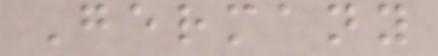Germany
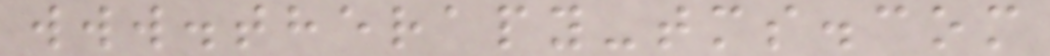www.therapy-tms.com
